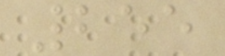255
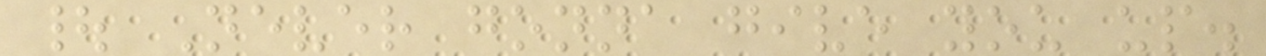| Never gonna give you up.
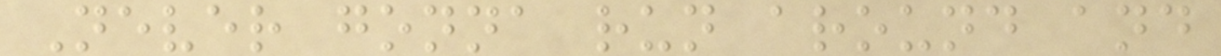Never gonna run around and
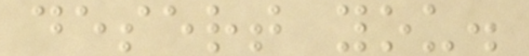desert you.
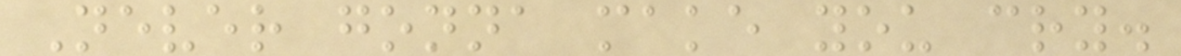Never gonna make you cry.
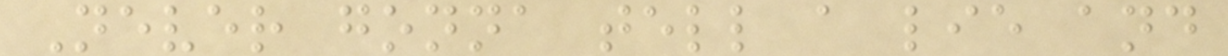Never gonna tell a lie and
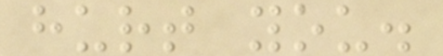hurt you.
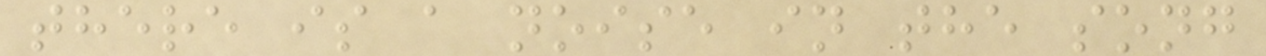there is a noise in the song
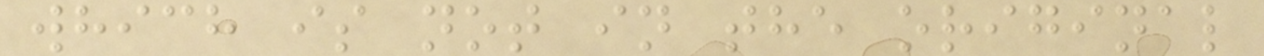which is not in the original
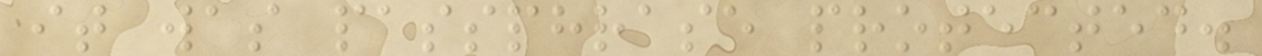it was passphrase protected.
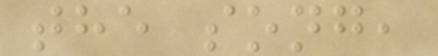the song,
